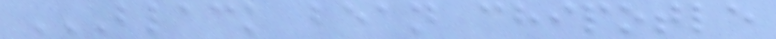BLACK BEAN CHIPOTLE
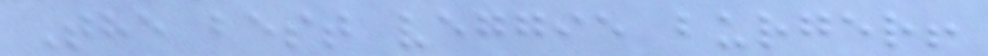The best veggie burger!
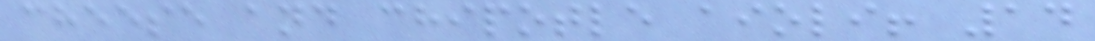cheese and chipotle aioli! 14
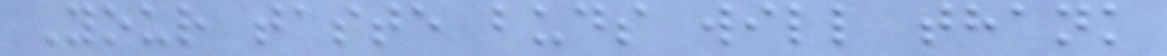Your taste buds will thank
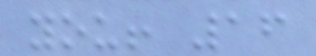you! 16
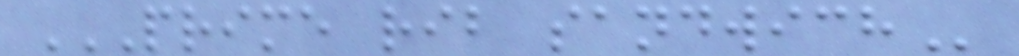PRIME RIB SANDWICH
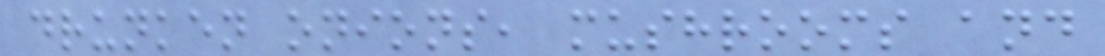drunken onions, mushrooms and
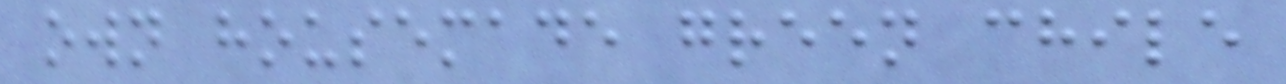own housemade green chile
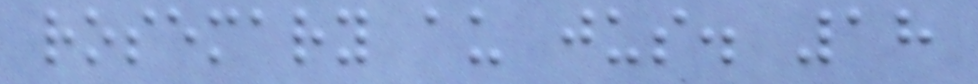rosemary au jus. 18
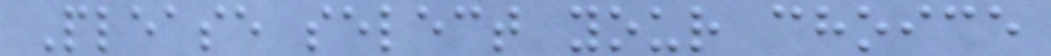Please select your choice
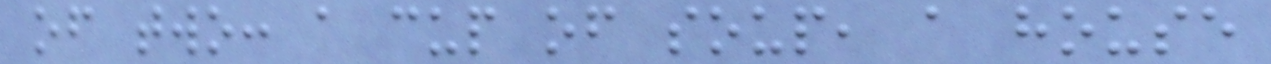of two: a cup of soup, a house
